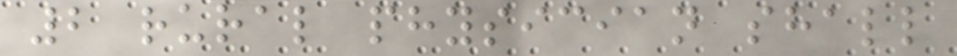2 rural physician shall
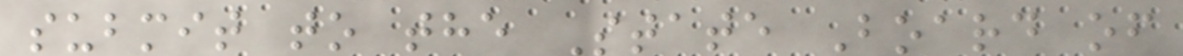submit to the State Board of
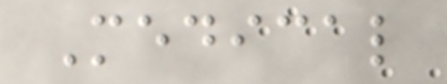Medical
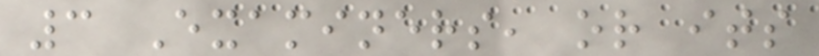3 Examiners, or its
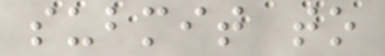submit to
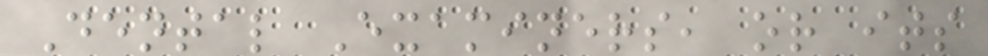Dental Examiners, or its
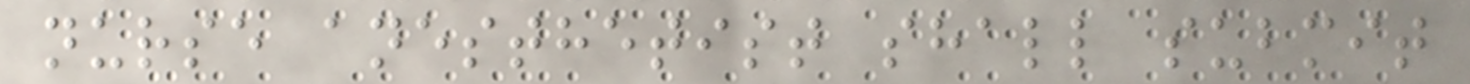nurse anesthetist shall submit
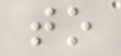to
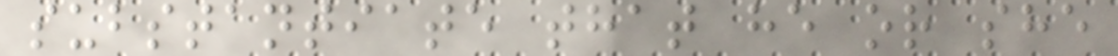substantiate that he or she
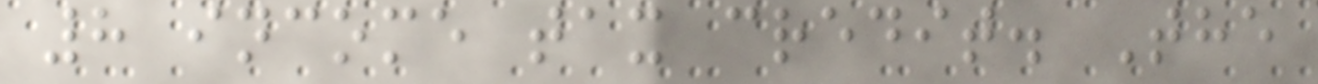8 income tax credit. The
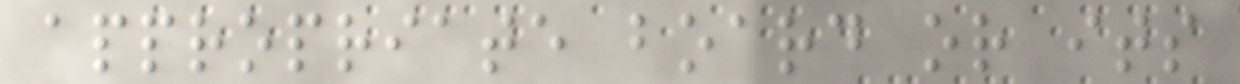appropriate board or its
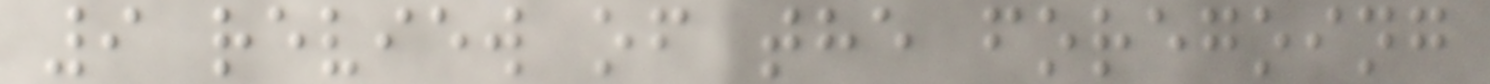9 review of the foregoing
